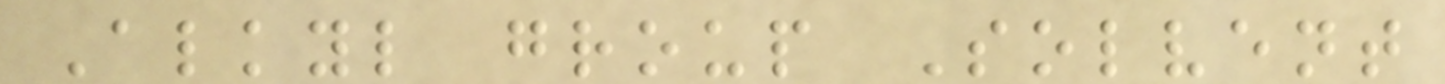Alkyl group Solvent
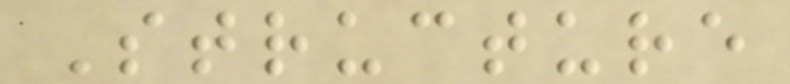Structure
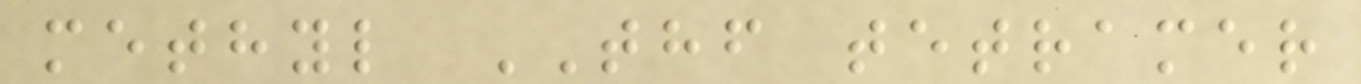methyl THF tetramer
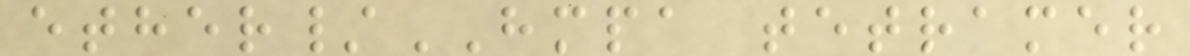ether/HMPA tetramer
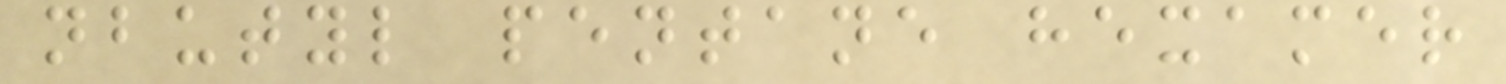nbutyl pentane hexamer
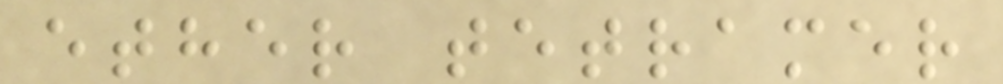ether tetramer
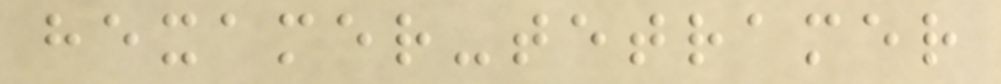hexamer-tetramer
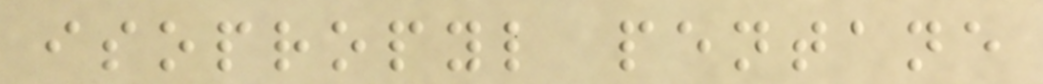isopropyl pentane
